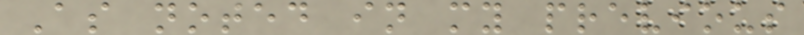As noted in my previous
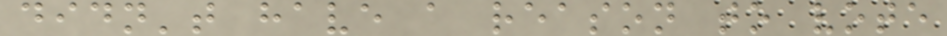didn't have a reason to vote
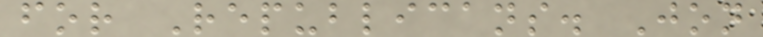for Republicans. Jon
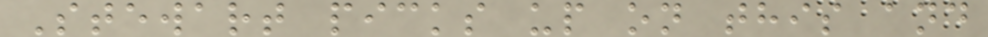Stewart picks up on this and
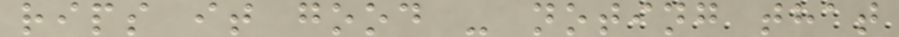rips it good - noting that
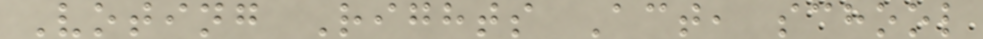Voting Rights Act, school
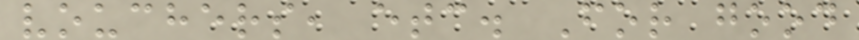vouchers, etc. For good
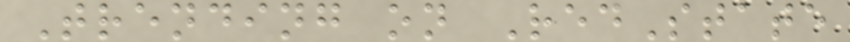Trending on RedState
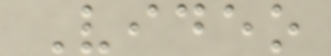Video
